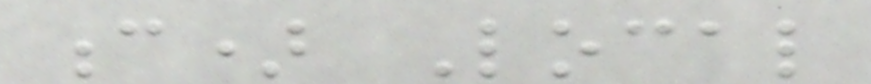c) Local
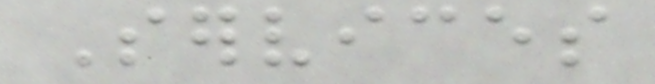Services
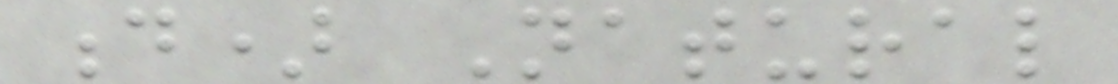d) Natural
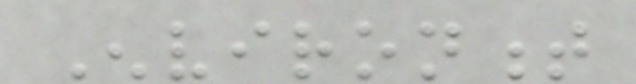Environment
